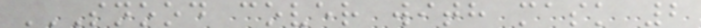SNOOD COVER WITH MASK 2
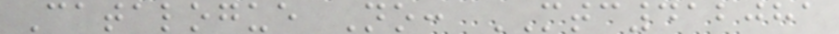Catalogue No: MTC412081
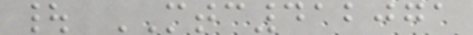| MTC412071
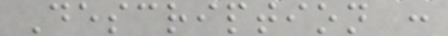Description :
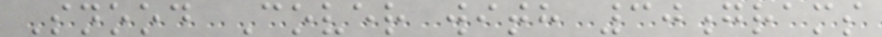Snood Cover with 30grams
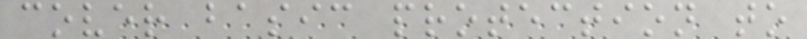cover basic protection to
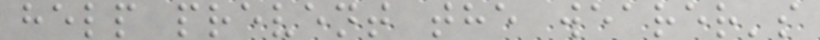help prevent the wearer's
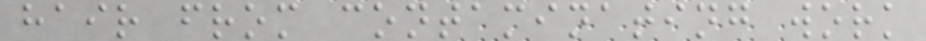hair from contaminating work
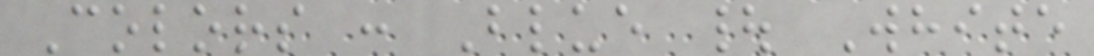Colors : Blue | White
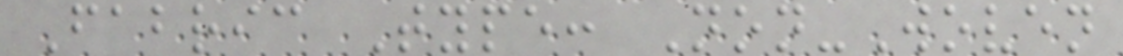Fabric Type: Non-Woven
